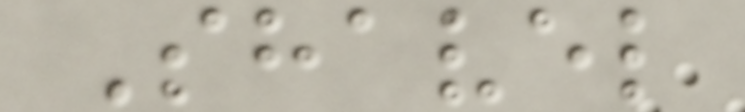Shavel
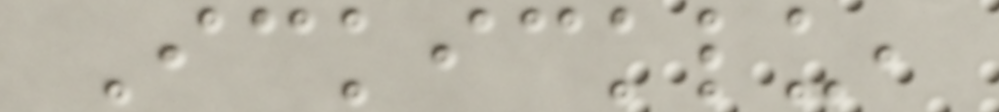Ickicklu,
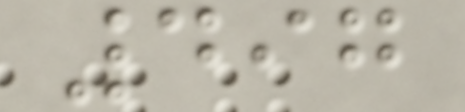497
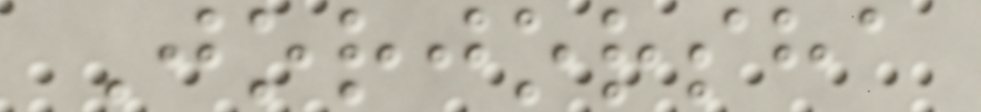Jorjorsha
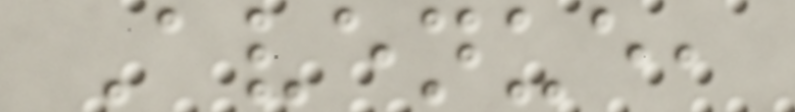Avenue,
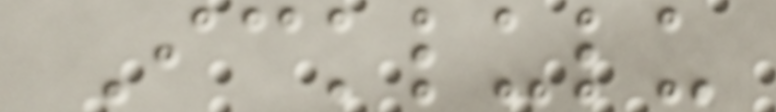Icklulu
